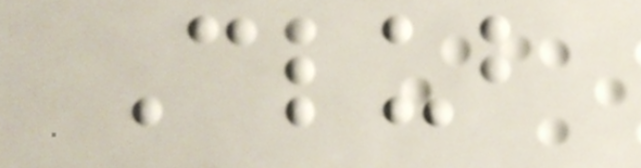Club
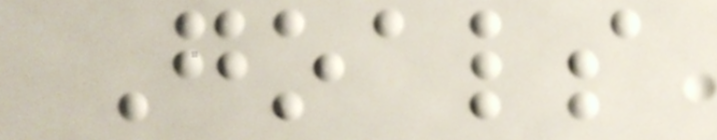Goals
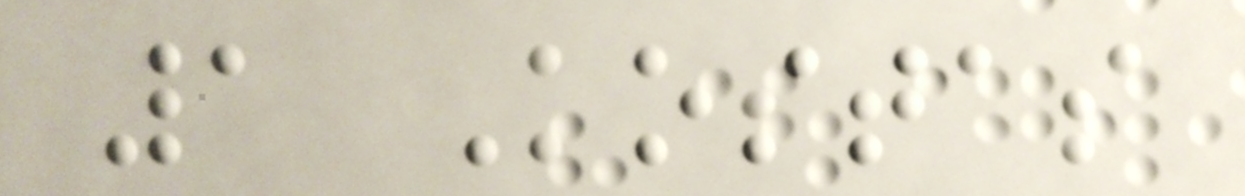1 Kostas
